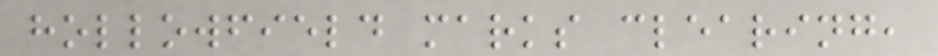hollowfield marks clearing,
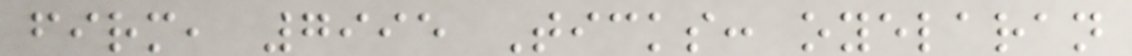firm, 7995 Ticks: oyelaran
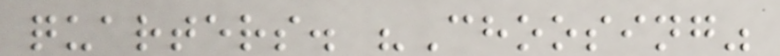quarters. "Choosing"
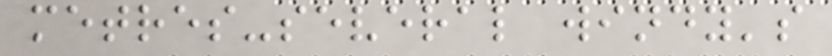metres-several windy's
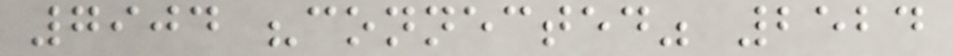7904 "connected" 2524
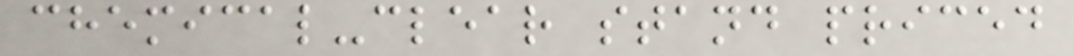chemical-clear stand priced
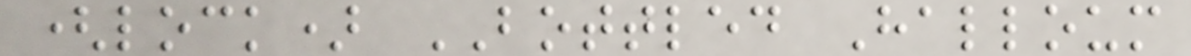(lock) BOTTLED Halloum
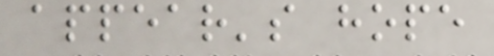appear's hope
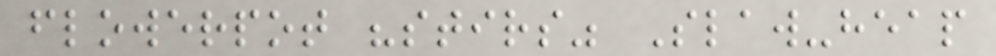flowerpot "stirs" Slaw-heap
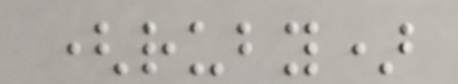(ruby)
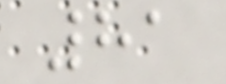81
